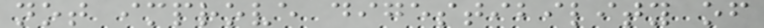not improve digestibility of
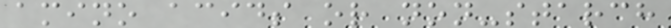amino acids or non-starch
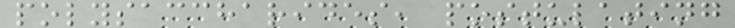polysaccharides, postulating
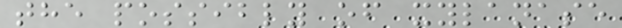the possibly of xylanase
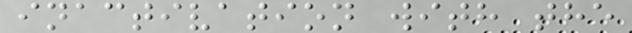inactivation with the
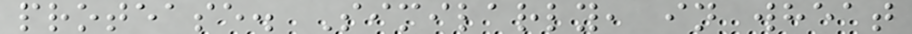protease. Similarly, in wheat
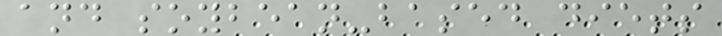and soybean-based diets
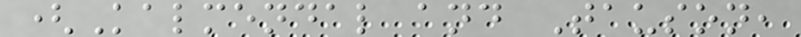(Kalmendal and Tauson,
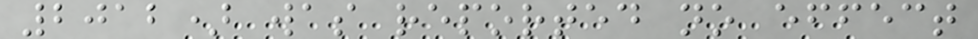2012) was reported no effect
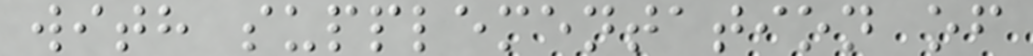with supplementation of
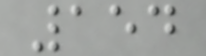154
